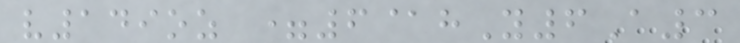v149oz =6@hY6A3
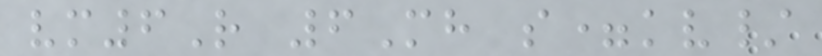vm6R 6Mh s=kv/
